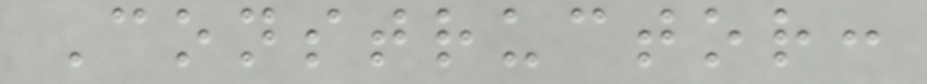Constructor:
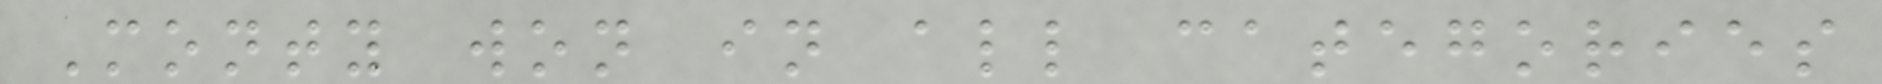Monty won in all categories
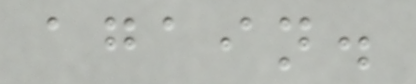again.
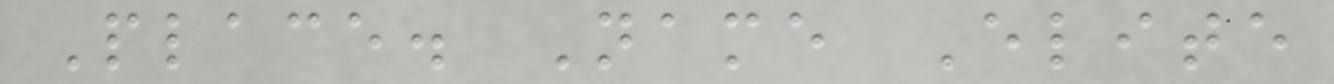Place. Name Elite
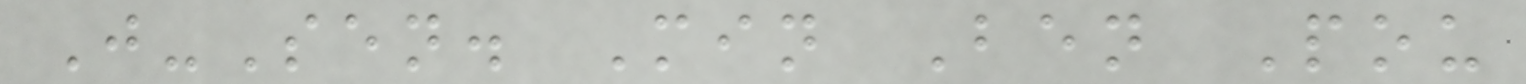J-Sen. Min Ben Pou
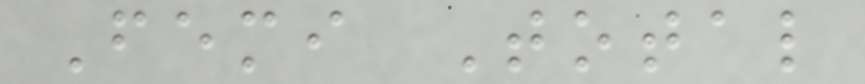Femi Total
